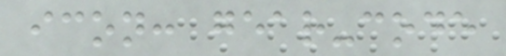icon: gear-code
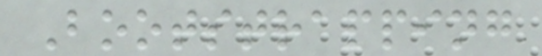Bootstrapping
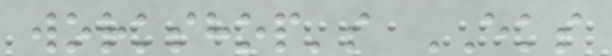workshop's EKS
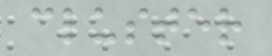cluster
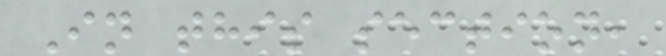In this section,
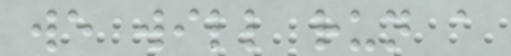we will run a
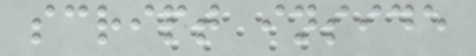script inside
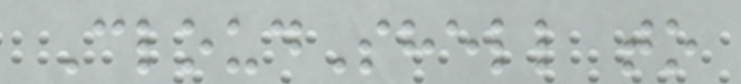CloudShell to
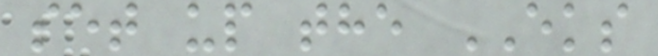set up the EKS
